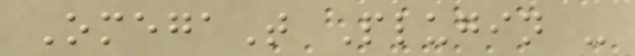OmegaT Plugin -
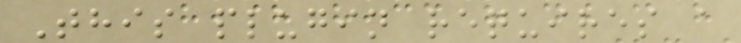This plugin requires a
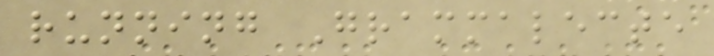running Grammalecte
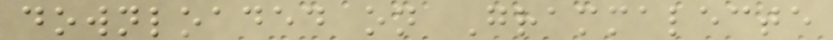downloaded on Grammalecte
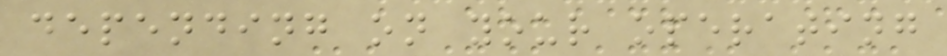depending on your operating
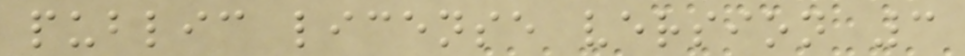public license version 3
